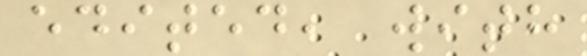edited, with
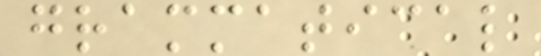grammatical
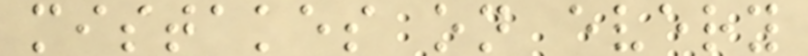mistakes on every
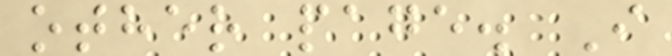other page. I
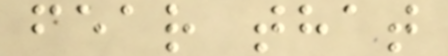fear that
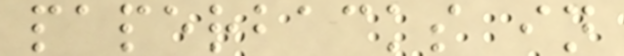paperbacks in
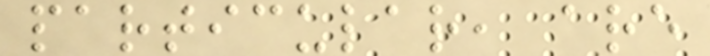particular, are
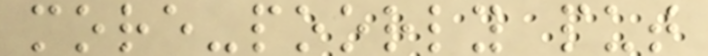more-poorly put
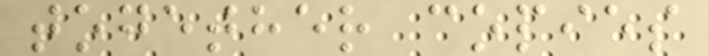together copies
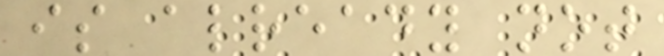is already not
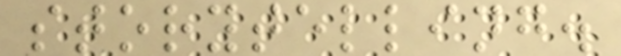storytelling.
